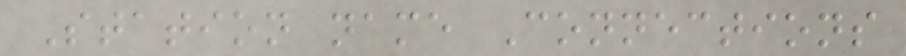Station name Connections
